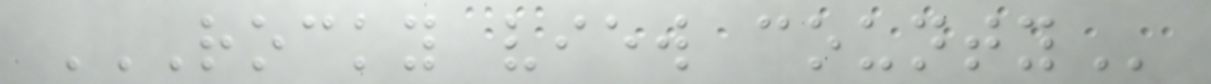ROCKY VIEW COUNTY
